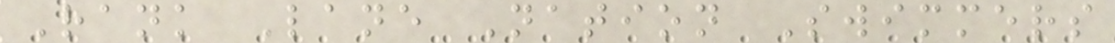Rank Lane Nation Swimmers
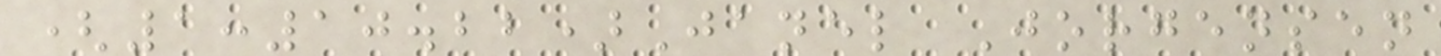(1:10.22)Janel Jorgensen
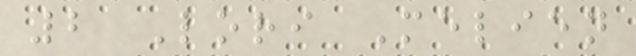2 Lori Melien
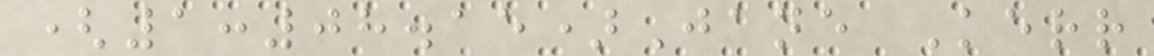(1:08.15)Jane Kerr
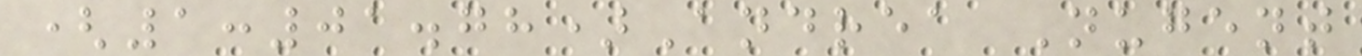(1:01.78)Andrea Nugent
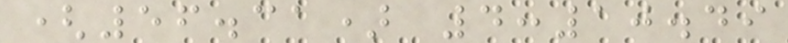(56.31) 4:10.49
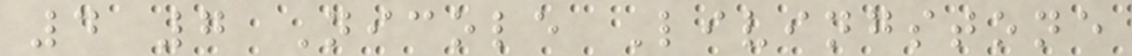4 7 Nicole Livingstone
